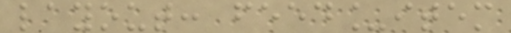layout: feed_item
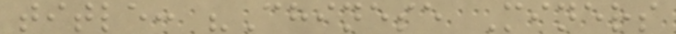title: "Chinese Miners
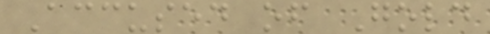Accused of Gold
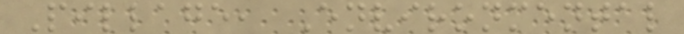Pillage, Environmental
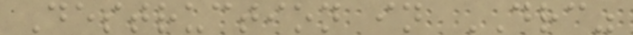Destruction in DRC"
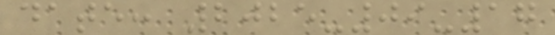date: 2025-09-17
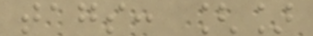tags: []
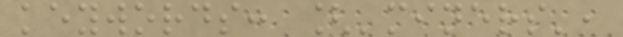keywords: ['miners',
